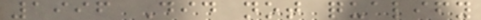1996 Did not qualify
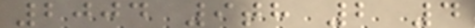2004 9th 2 4
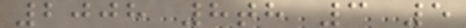2008 8th 3 5
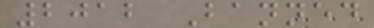2012 Banned
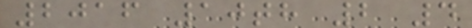2016 10th 2 4
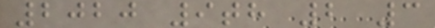2020 9th 2 3
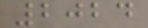2024
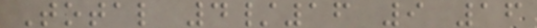Total 4/16 9 16
